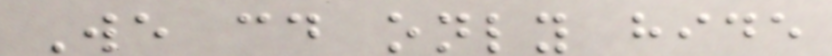We could only hide
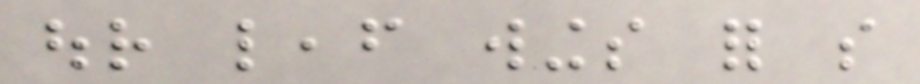our leaf wings for so
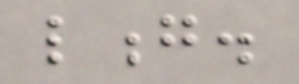long.
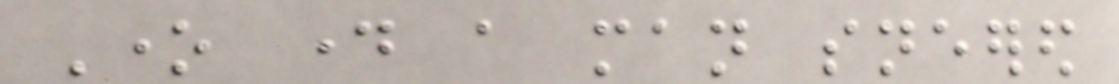One day a man sneered
